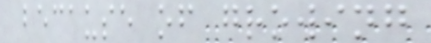because of growing
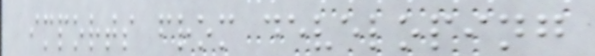imports from developing
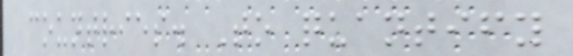countries. To quantify
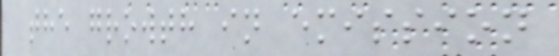the growth in emission
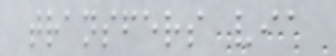transfers via
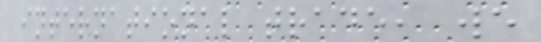international trade, we
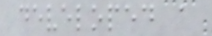developed a
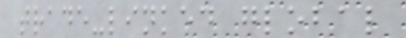trade-linked global
